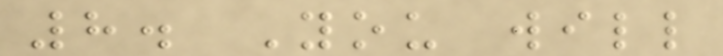8. You will
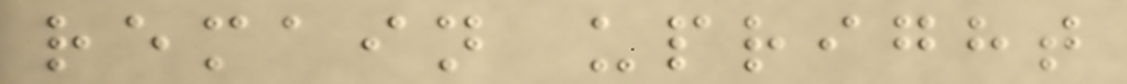remain upright
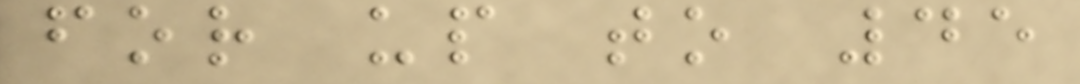for up to 45
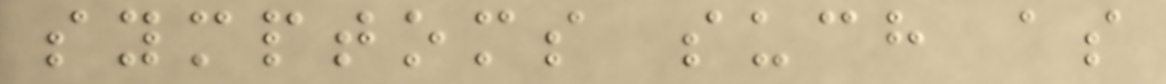symptoms such as
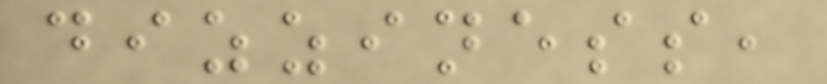dizziness,
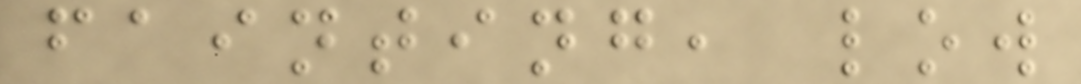fainting, low
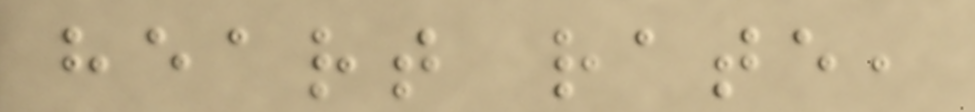heart rate,
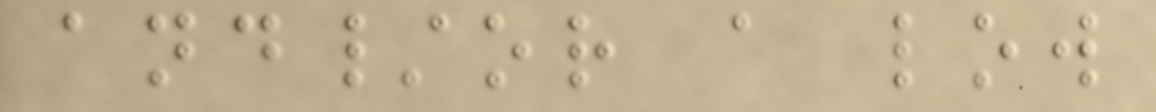and/or a low
